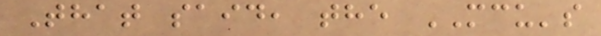That said, the MCU's
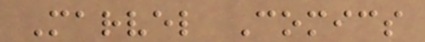Marvel Comics
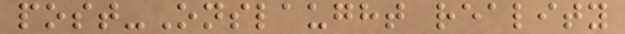post-Onslaught reality
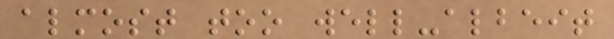almost too well-albeit
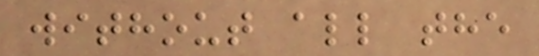without all the
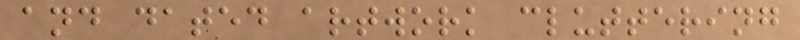and dated artwork cluttering
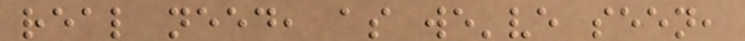real need, as we've seen,
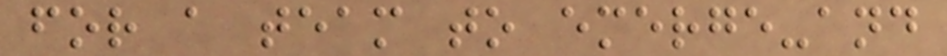for a team to emerge-and
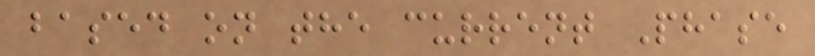based on the current Phase
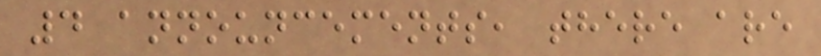4 announcements, there are
